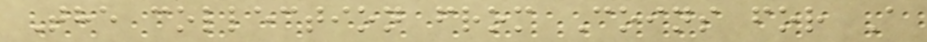The collection from Coins for A
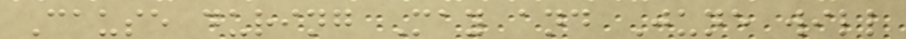Cause during May and June will
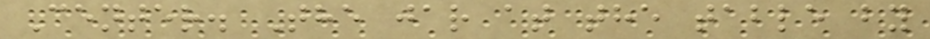Center. The jar at the table by
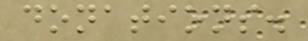donations.
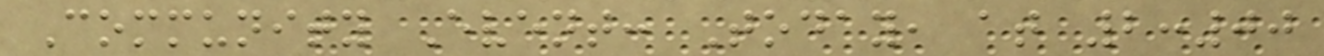Community Event: Today, at 2:00
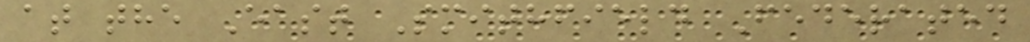at the East Smithfield Federated
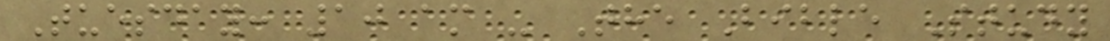Tuesday: 10 am - The Bible Study
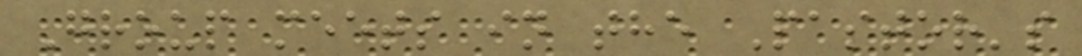Group meets in the Pastor's
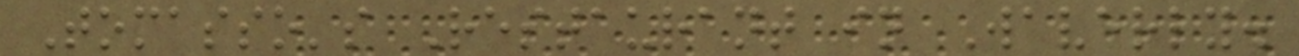Tomasso's Restaurant in Waverly.
